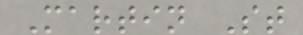Martin St
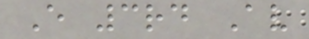E 3rd Av
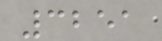3251
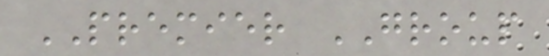PREMIER GROUP
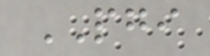PGI
